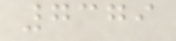7379
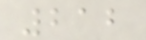212
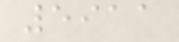5911
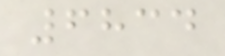6834
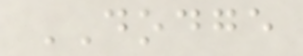DODGE
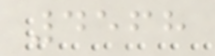4568
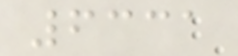6331
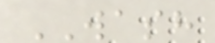WASH
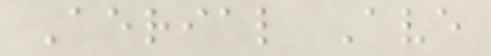Aerial Ave
